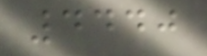4440
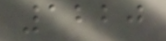1220
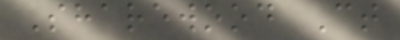Sharewood Ct
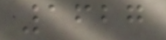1627
